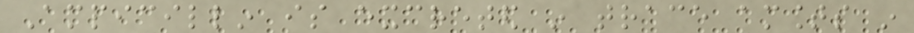Ampicillin is excreted in trace amounts in
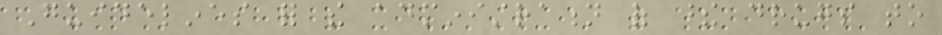Guidelines for the administration of these drugs to
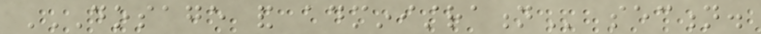DOSAGE AND ADMINISTRATION section.
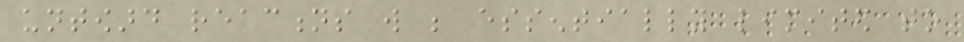untoward reactions will be essentially limited to
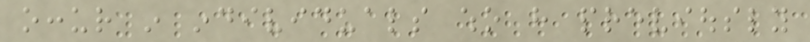occur in individuals who have previously
